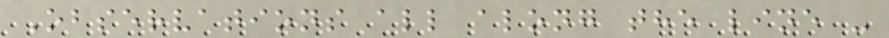Observations all along the line -
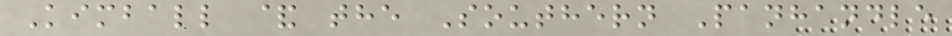Kimball & the Southern Panhandle
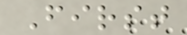First
